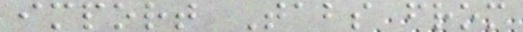import Tabs from
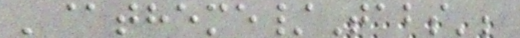'@theme/Tabs';
